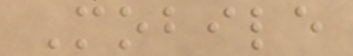Mobile
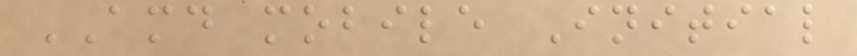AMD mobile Initial
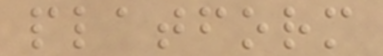platform
